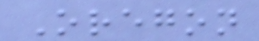Oregon
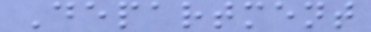Department
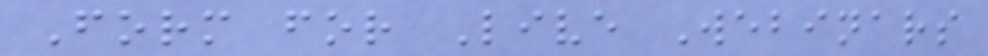Form for Live Webinars
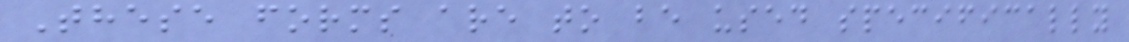These forms are to be used specifically
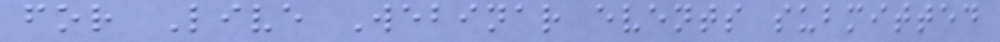for Live Webinar events submitted
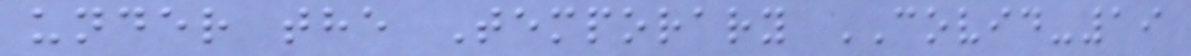under the Temporary COVID-19
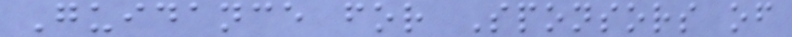Guidance for Sponsors of
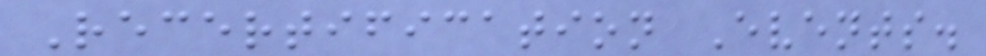Recertification Events.
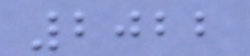2022
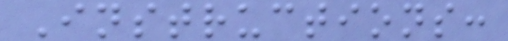Instructions:
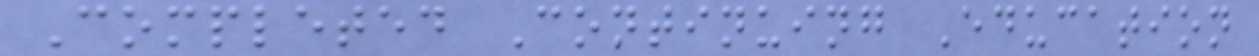Completed Continuing Education
